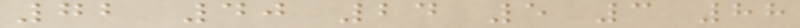72 40 24 5 3 88
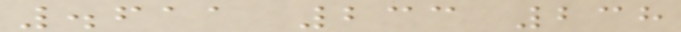.611 233 238
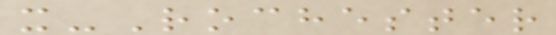x-Rochester
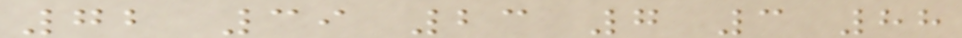72 39 23 7 3 88
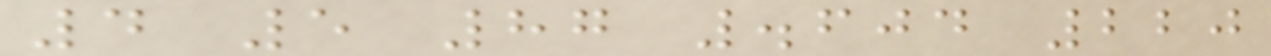4 5 87 .604 220
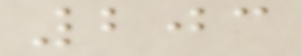203
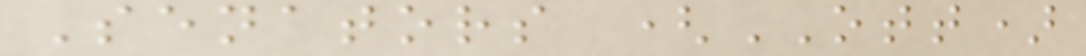Senators (OTT)
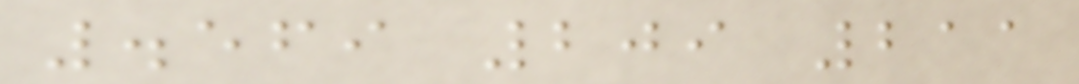.569 209 211
